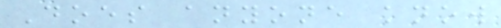Does anyone know
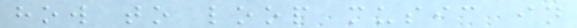how to loop music in
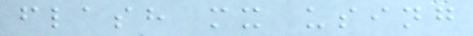flash mx using
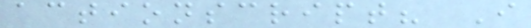actionscript? I
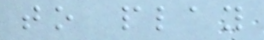to play
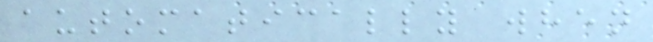automatically when
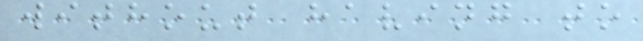without having to
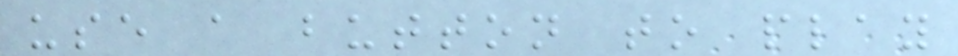use a button to play
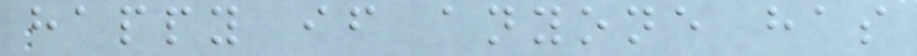happy if anyone has
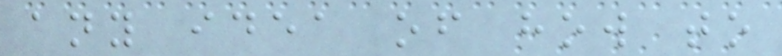any idea of how to
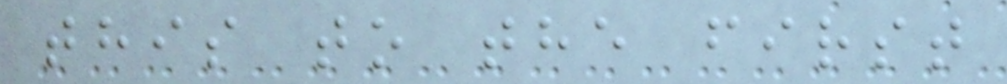this to the first
